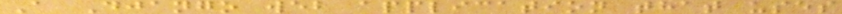A Django web application that uses
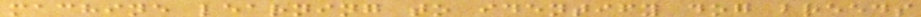machine learning to identify dog breeds
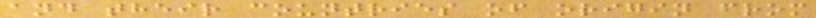and their countries of origin from
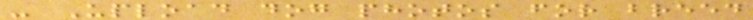- Upload dog photos for breed
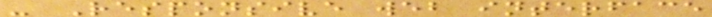- Responsive web interface
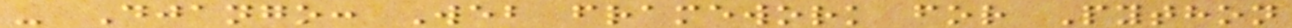- Django: Web framework for Python
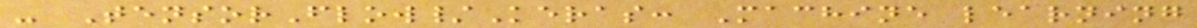- TensorFlow/Keras: Machine learning
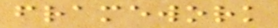framework
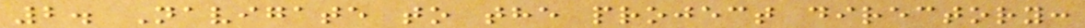2. Navigate to the project directory:
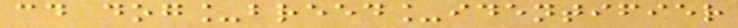cd dog_breed_identifier
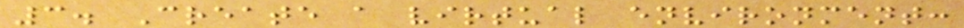3. Create a virtual environment:
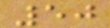50
